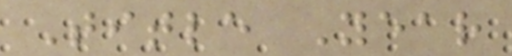Title Year
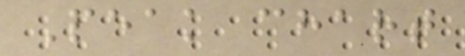Peak chart
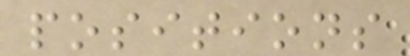positions
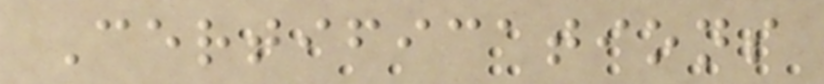Certifications
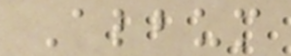Album
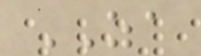ZA
